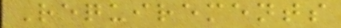Requirements
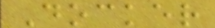Docker
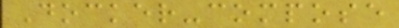Docker-compose
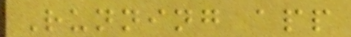Running app
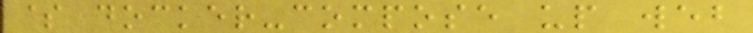$ docker-compose up web
